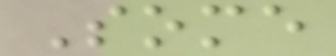Some
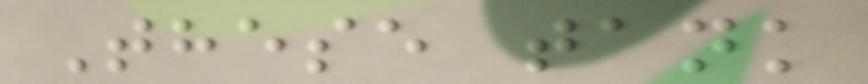These tank
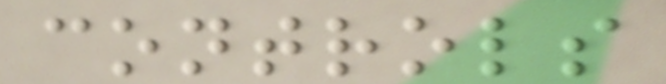controls
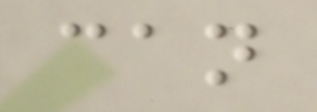can
